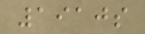1910s
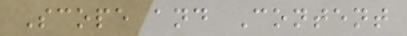Scope and Content
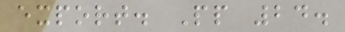export. Pp 24.
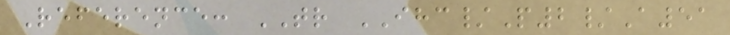Reference: TR IHC/P2/A51
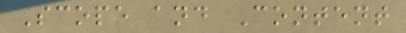Scope and Content
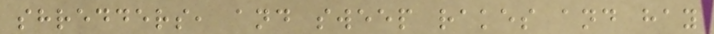shredders, and sweep rakes and hay
